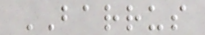BARRUS
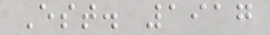Est. 1917
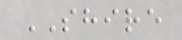SHIRE
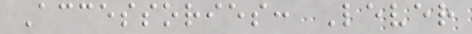Accessories: Lever
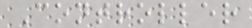Controller
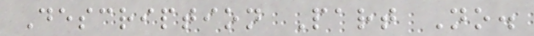Description Part No.
